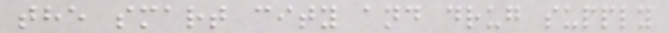the smart city and drug supply
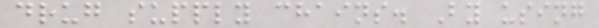drug supply chains. By using
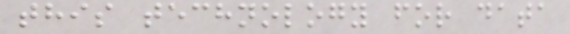this technology for data
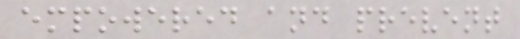empowered and prevent
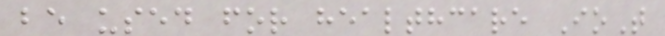be used for healthcare IoT
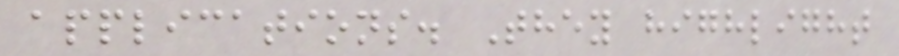applications. They highlight
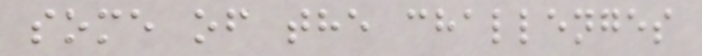some of the challenges
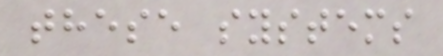these systems
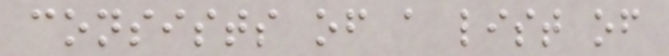consists of a list of
